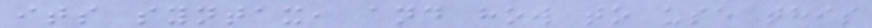its syntax, and how to use this
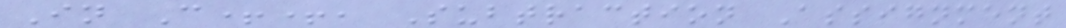In C++, Subtraction Assignment
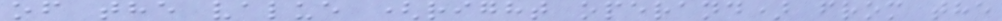of the value (right operand) from the
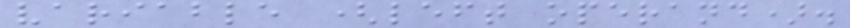variable (left operand).
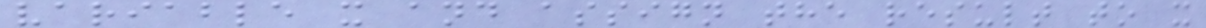variable x and assign the result to x
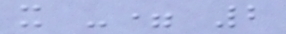x -= 2
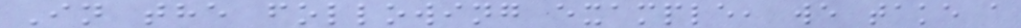In the following example, we take a
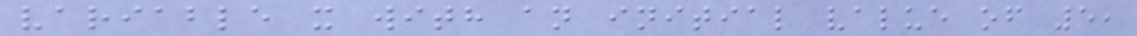variable x with an initial value of 5,
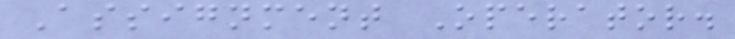Assignment Operator.
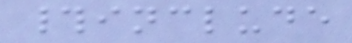#include
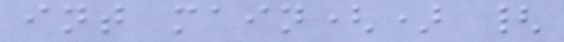int main() {
